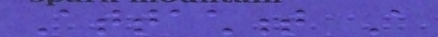Attachment A
